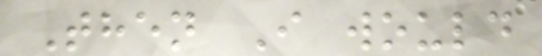Then I would
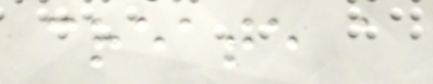create a
